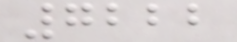7222
